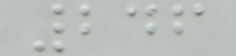246
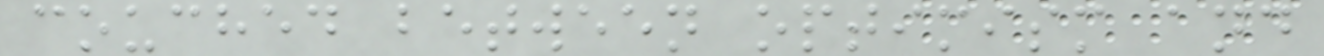couched between optimism and
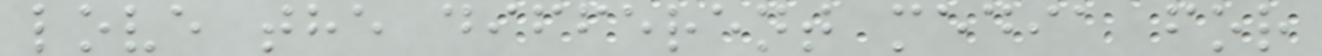love the different media for
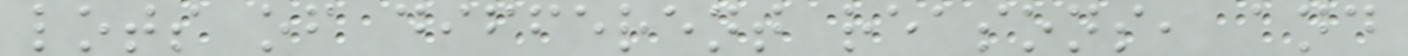lots of different reasons, and
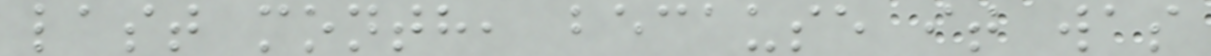last month, because it was
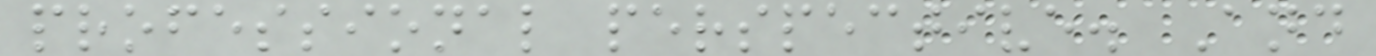professional perspective. And
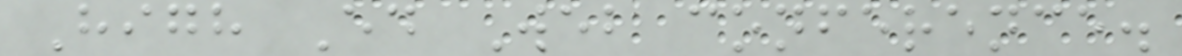High Ed Web conference.
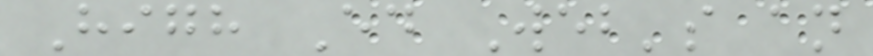High Ed Web's an
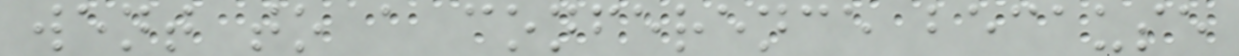went to a conference because
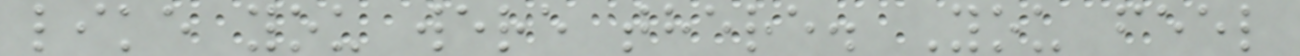like you were there. You feel
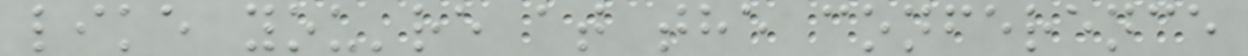like you're at the conference
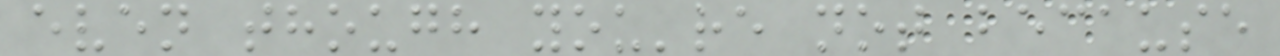even though you're not because
